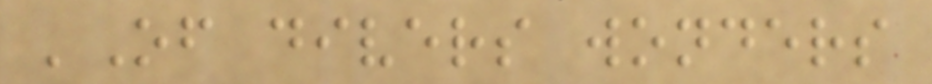'Of divers wonders
